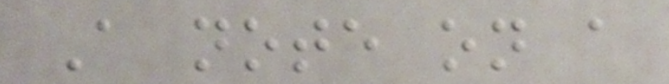A note on a
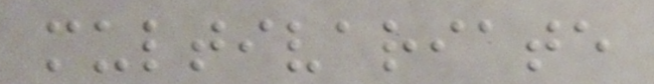multivariate
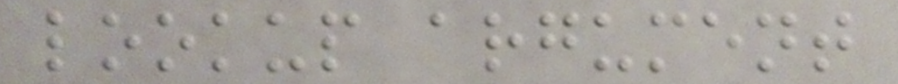lookup argument
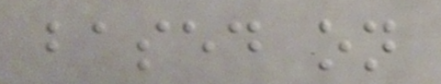based on
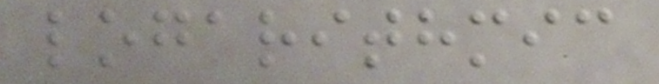logarithmic
